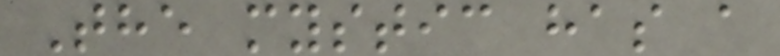The mystic has a
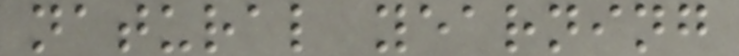natural yearning
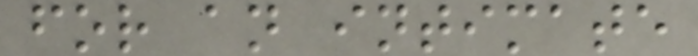for an intimate
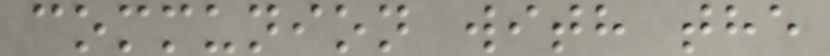communion with the
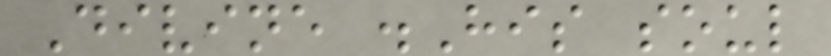Divine .His soul
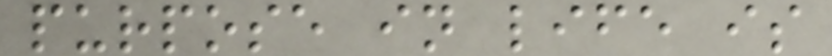purpose in life is
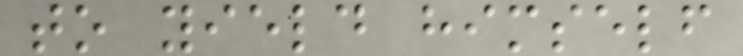to yield himself
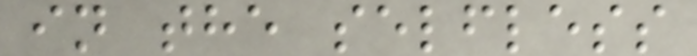in the selfless
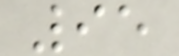95
